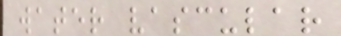water vascular
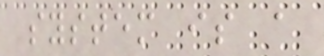system is a
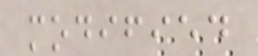modified
